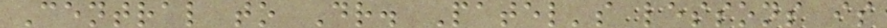Central to Dr. Patel's lessons is
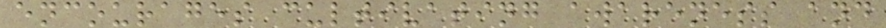encourages cultivating awareness and
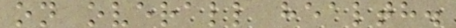on overall health.
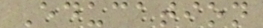Education
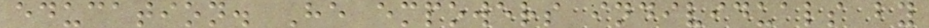education. He empowers individuals by
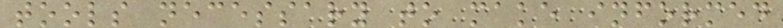tools necessary to make informed
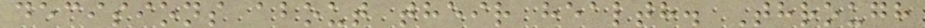decisions about their health. Through
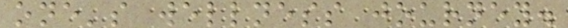one's wellness journey.
